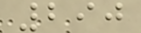290
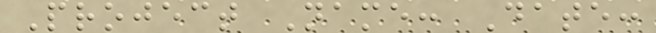Project Name: Date:
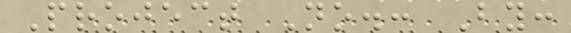Project No.: By:
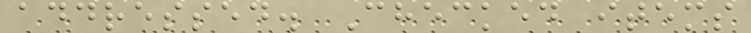addressed. Checked items
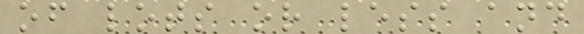of lots or less and
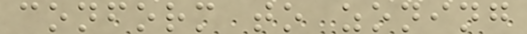conform to zoning
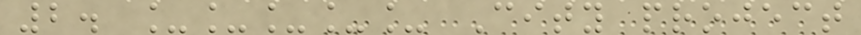2. _____ City project
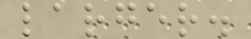larger.
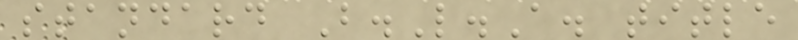standard B.L.A. title
